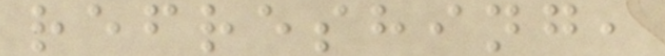refreshing,
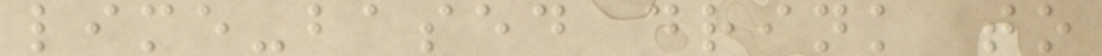lime-based drink to
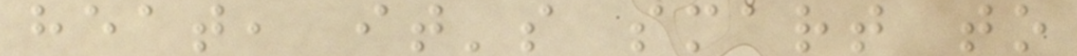heat, it's smart to
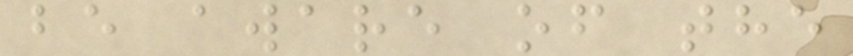be aware of the
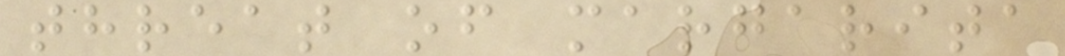threat of margarita
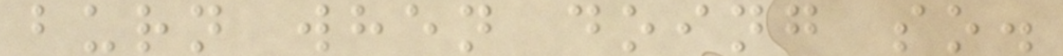burn when doing so.
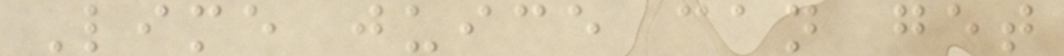Lime juice can get
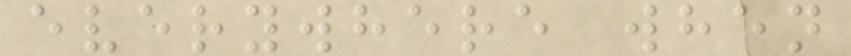everywhere when
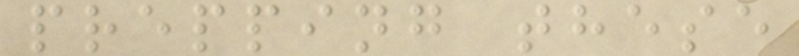prepping these
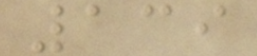139
